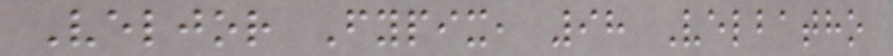Veljor Fypix, 98 Velbatho
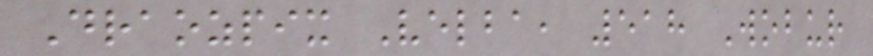Draozpix Velba, 518 Wobur
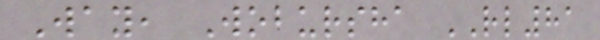Way, Wobursha RL81
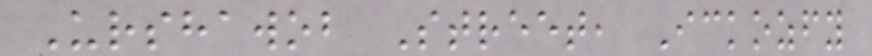Urshawob Street, Ickozfy
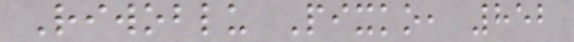Riwoblu Pixko, 852
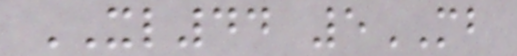XL44 5MB
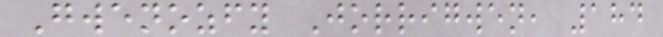Gwenozfy Jorrigwen, 184
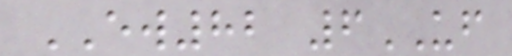EW82 6UF
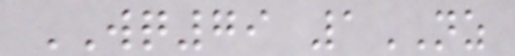WQ79 1NZ
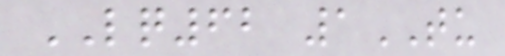LQ62 1TU
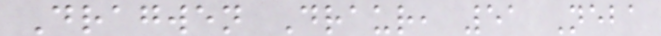Dragwen Draur, 51 Neba
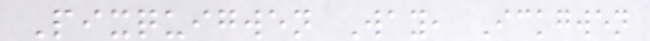Pixquigwen Way, Ickgwen
